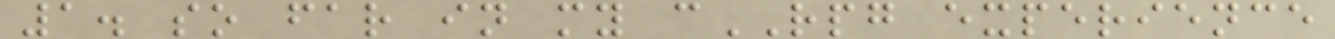1. so far in my cRPG experience
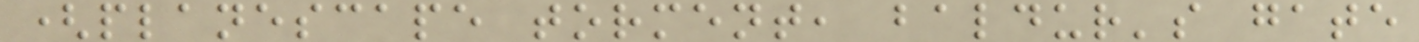(planescape torment, baldur's gate
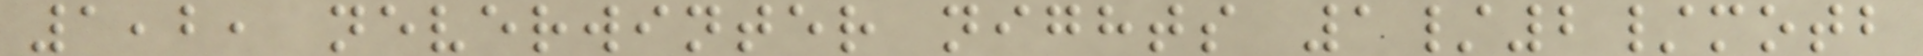1,2, neverwinter nights 1/2/motb
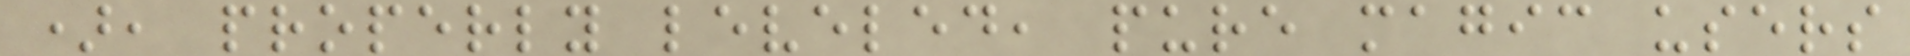), properly leveled, pure magic users
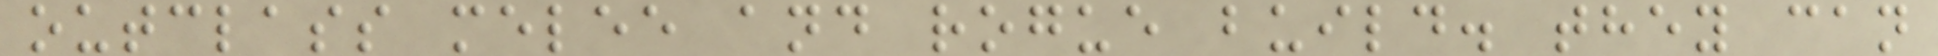outclass melee and rogue build. they can
